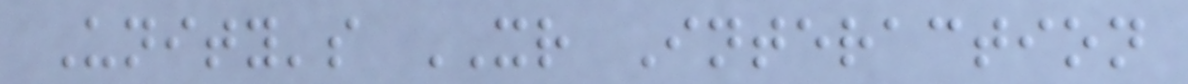Unity's XR Interaction
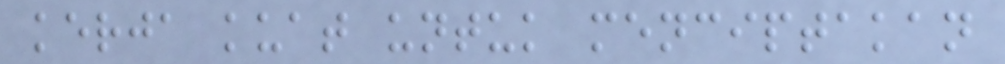kerja kuat untuk menciptakan
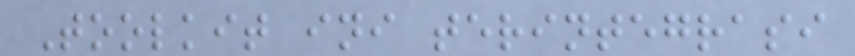Toolkit ini terintegrasi
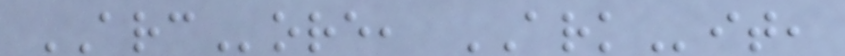ARCore, ARKit,
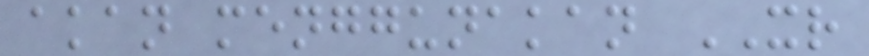akan menggunakan XR
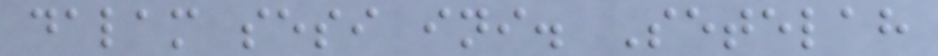dalam sesi ini. Setelah
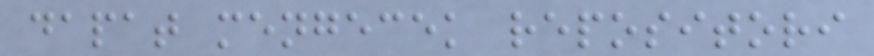dapat mengecek repositori
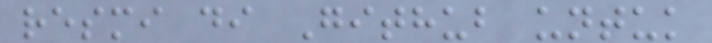resmi di Github untuk
